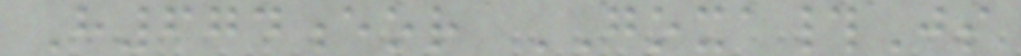H674eor GOXA#Js
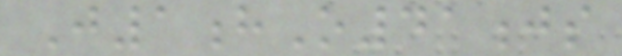J1hO41js
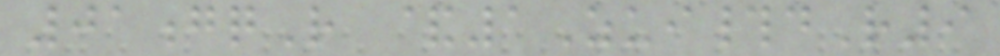01gqR &1Zui#dR9
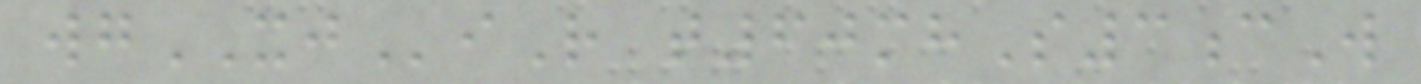wgXJiR t60mhS3cW
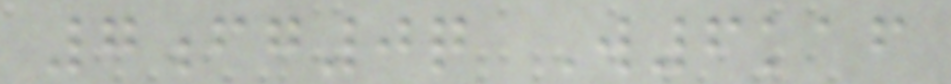7fg0q W6kaf
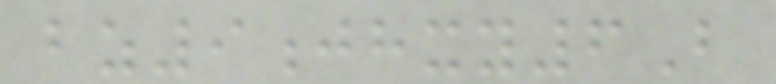bz9jhxy6B
